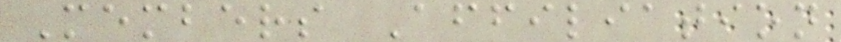Members Affiliation
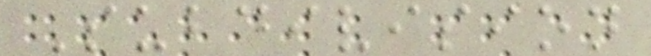Subdivision
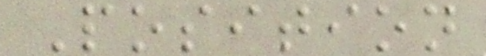Position
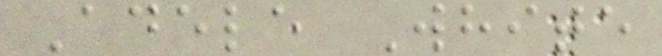Adele White
